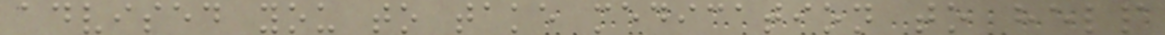advised you to take medication to help
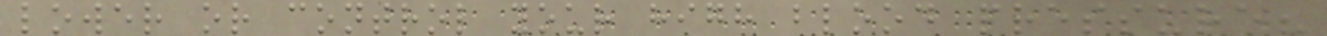lower or control your high blood pressure?
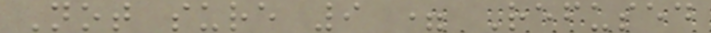Not sure 9 = Refused
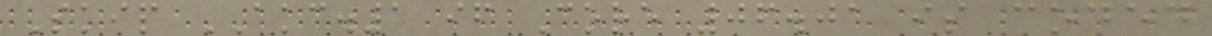Skip AKC.1 if Core 06.01 is coded
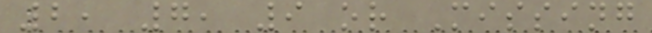2, 7, 9 or Missing
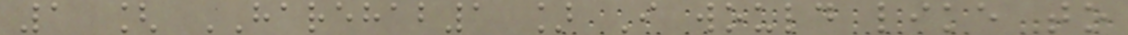1 [ HAREHAB1 ] I would like to
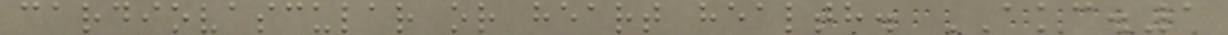cardiovascular or heart health. AKC.1
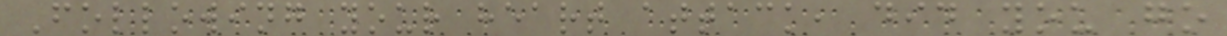Following your heart attack, did you go
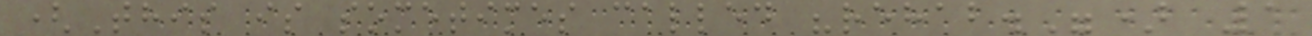(This is sometimes called "rehab.") 1
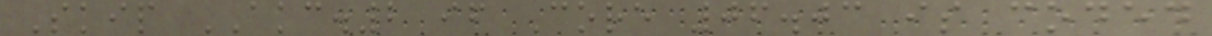Skip AKC.2 if Core 06.03 is coded
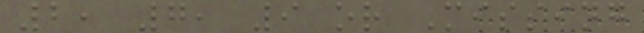2, 7, 9 or Missing
